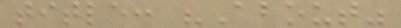title: "About"
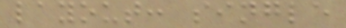layout: single
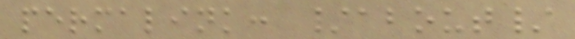permalink: /about/
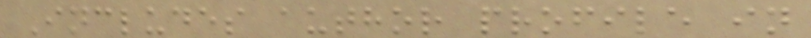Includes author profile in
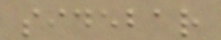sidebar
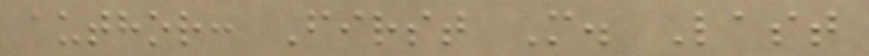author: First M. Last
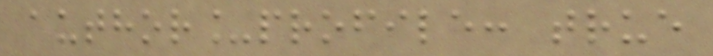author_profile: true
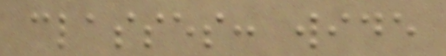classes: wide
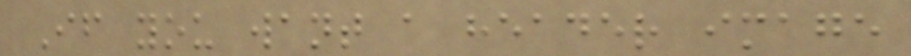If you want a header image
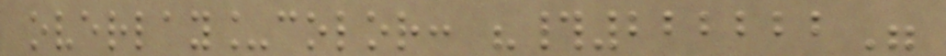overlay_color: "#222222"
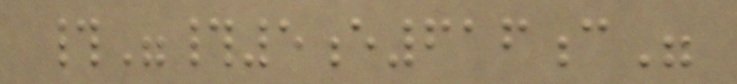#"#5e616c"
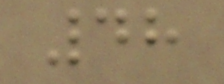48
